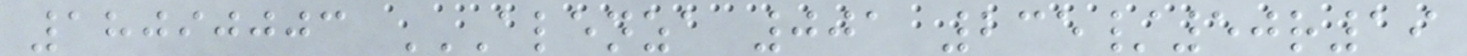18090003 ALENZA 001 235/50R19
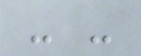- -
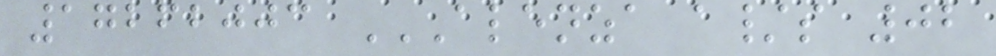17262003 ALENZA A/S 02
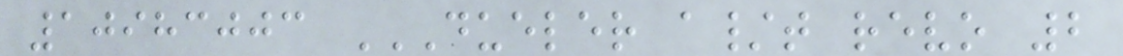10983003 DUELER A/T REVO 2
